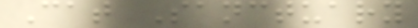Cat Sanctuary
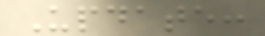Update:
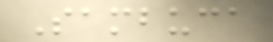Sambuca
